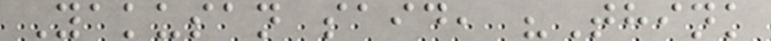Yakusan said, "Think
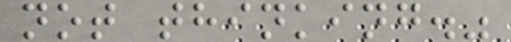not thinking."
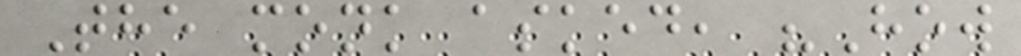The monk asked, "How
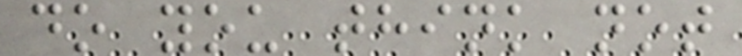do you think not
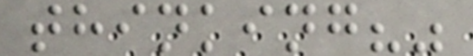thinking?"
